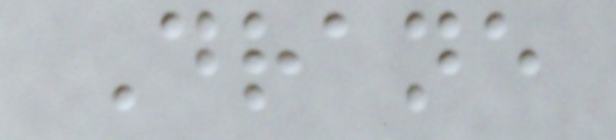Drane
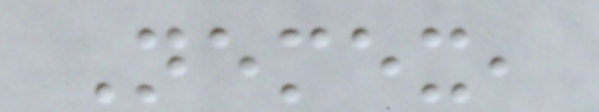Nemex,
